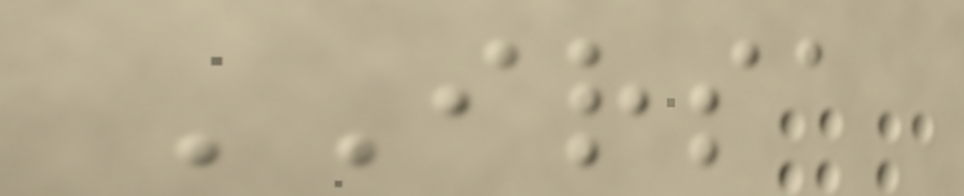IRSA
